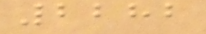2282
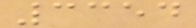3354
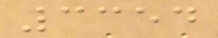3354
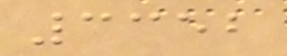3352
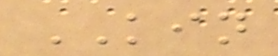KIN
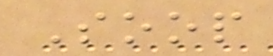Soop
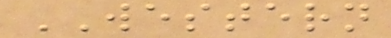WESTERN
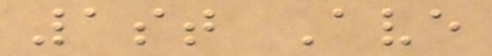1st Ave
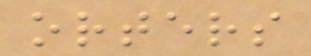orters
